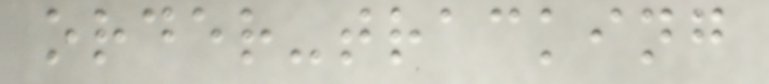order-tracking
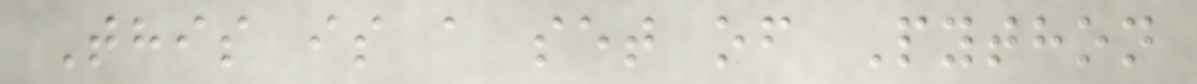This is a set of Python
